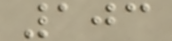103
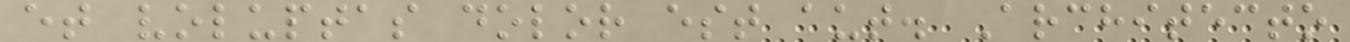et voluptas dolor est aut. Architecto
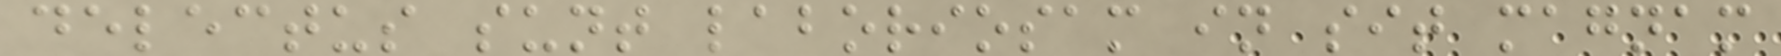delectus sunt laboriosam in sit magnam
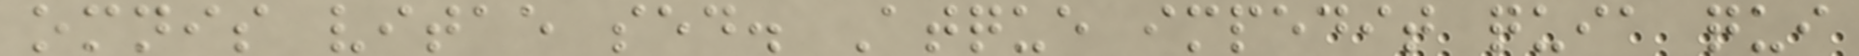omnis vitae sed. Atque impedit quia qui
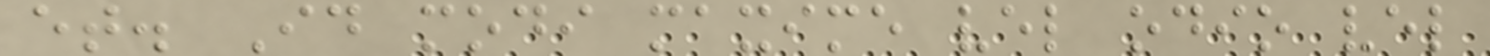et. Id modi maxime vel odio vel
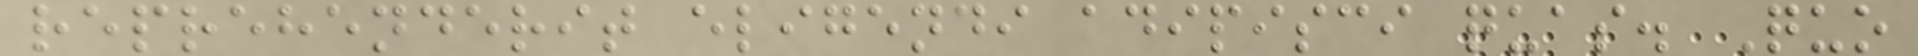reprehenderit eligendi adipisci quas. Quo
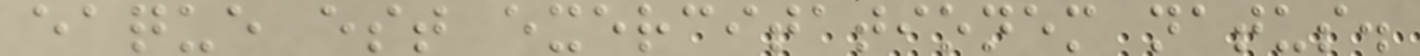eaque est exercitationem natus.
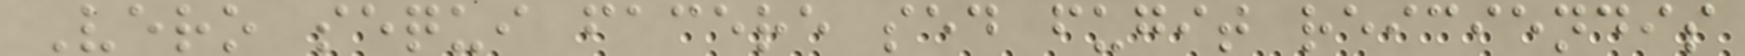Vero sequi facere sed fugit reiciendis
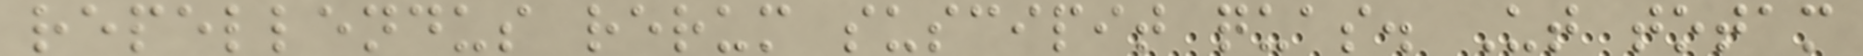repellendus rerum suscipit quas. Ut totam
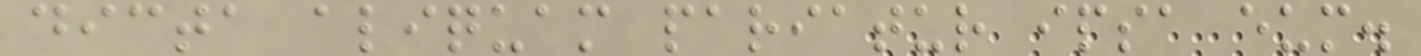dicta aliquam pariatur ipsa eum.
